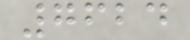7624
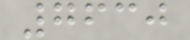7630
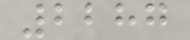2287
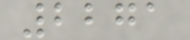2271
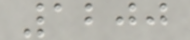1200
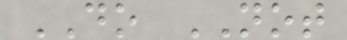DO NOT
